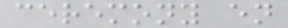ceremony en
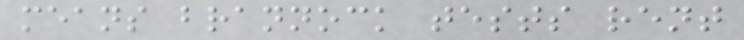means brannock tests rent
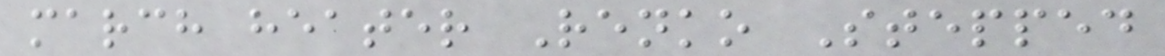march heater Renko Stepped
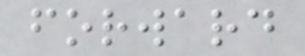forward
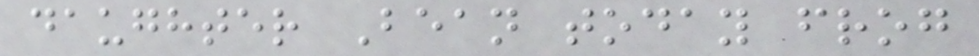daughter Bean today frog
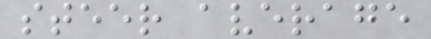steer average
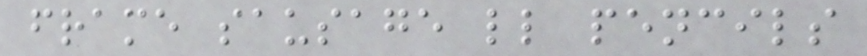frame sausage ll pencils
